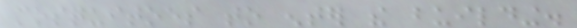mosquitoes to enter the building.
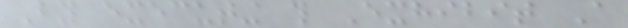By executing this Exhibit A
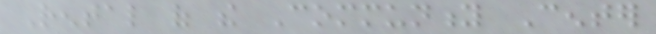Rental of the Community Center
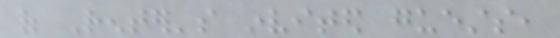of Renter's invited guests,
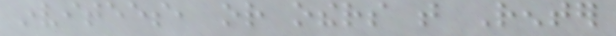invitees, or others that Renter
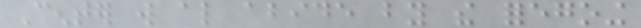Center will also abide by the foregoing
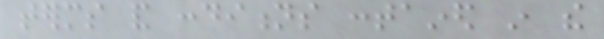terms and conditions contained in the
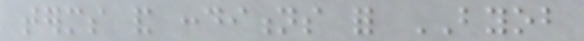terms and conditions for BYOB
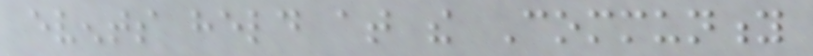events held at the Community
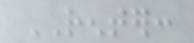RENTER:
